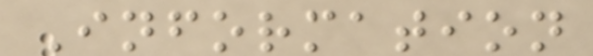Information
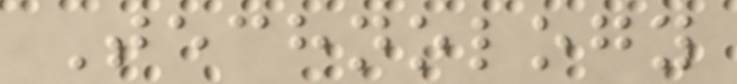Technology
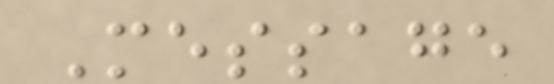Message
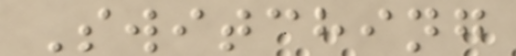Switching
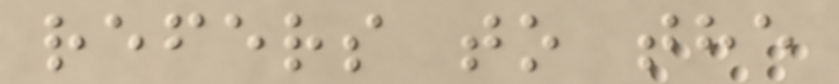refers to the
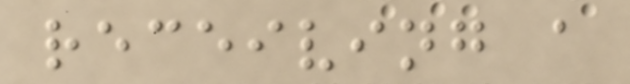receiving a
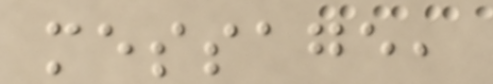message,
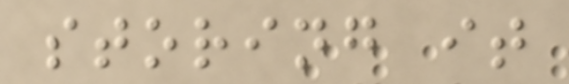storing it
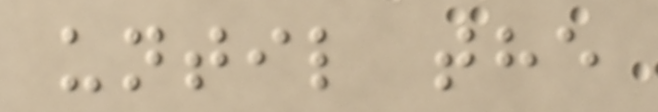until the
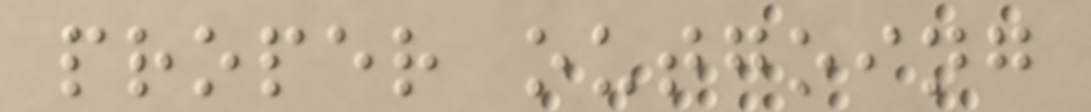proper outgoing
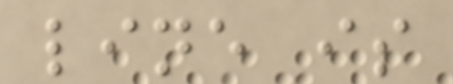line is
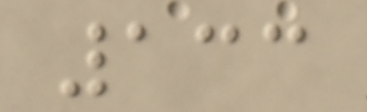133
